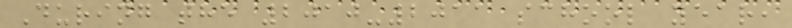During the 2010-2011 school year,
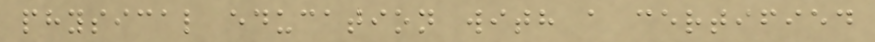physical education with a certified
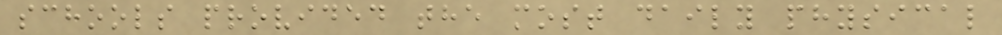schools provided the most daily physical
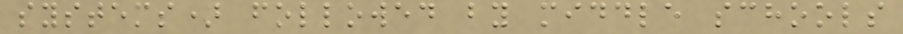systems) followed by middle schools
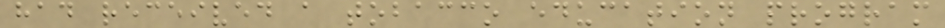had received a tobacco education program
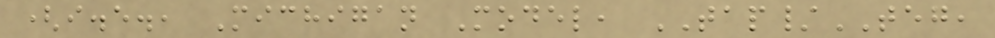(i.e., Michigan Model, TAP/TEG,
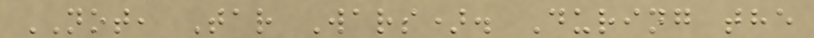NOT, Tar Wars). During the
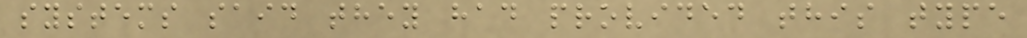systems said they had provided this type
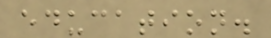education.
